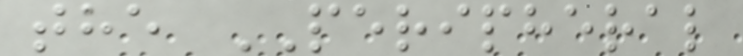the PERIPHERAL
